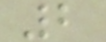2
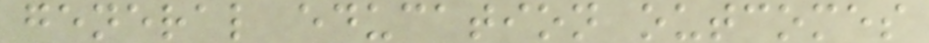general education outcomes
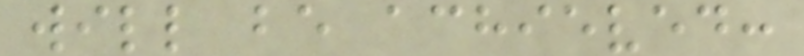will be achieved:
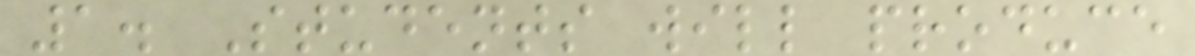1. Students will produce
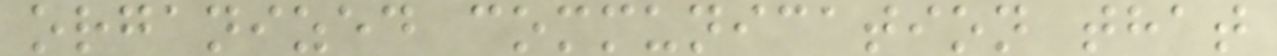organized communication that
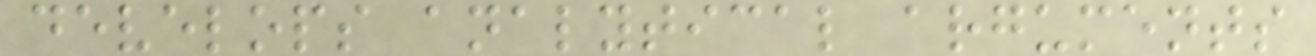develops analytical arguments
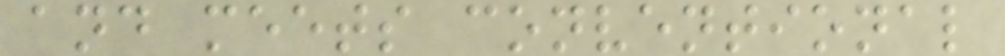and meets conventional
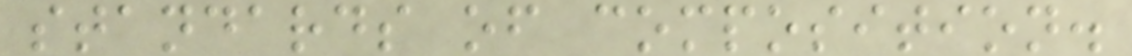standards of composition.
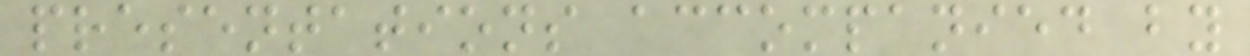presentations accompanied by
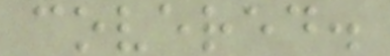covered.
